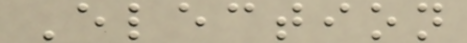Election
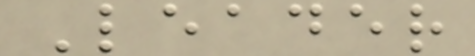Leader
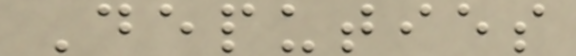Deputies
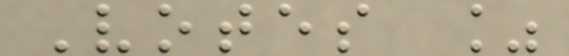Votes %
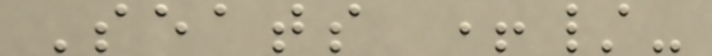Seats +/-
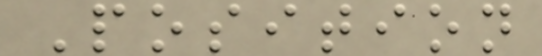Position
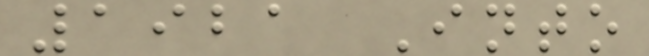1921 Into
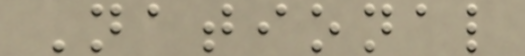National
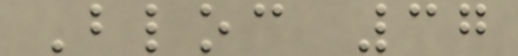Bloc 37
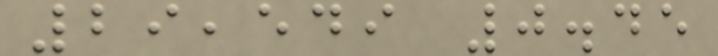29,549 0.45
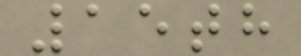15th
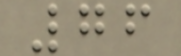76
